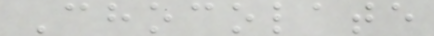Chocolate
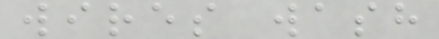wires wash
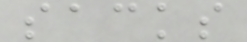sacks
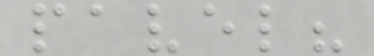pavel?
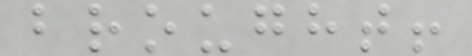brought!
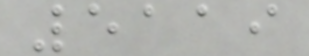5119
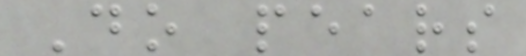Do pears
